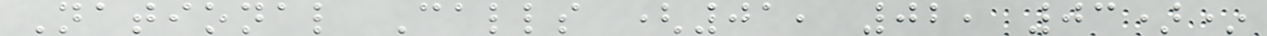National Calls (01, 02, 03)*
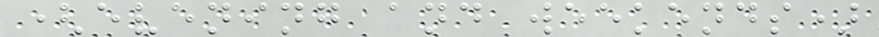(evening and weekends)
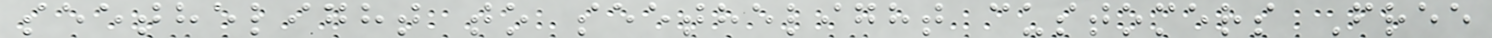seethelight to seethelight customers Free
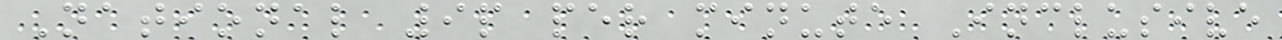National 9p per minute Inclusive
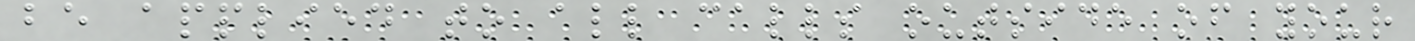be applied to all calls outside of your
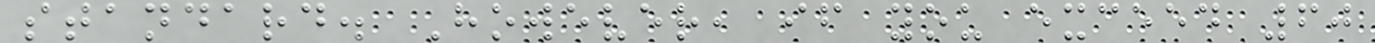standard. However, if you exceed 60
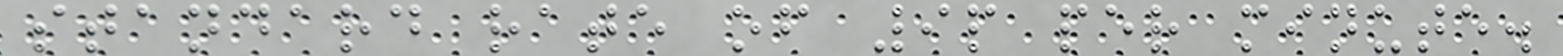standard rate of 9p per minute.
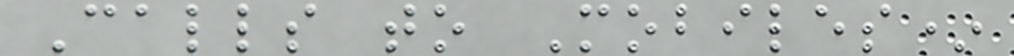Calls to Mobiles*
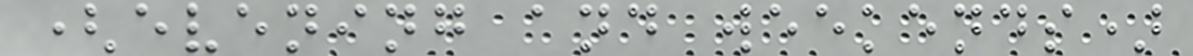(evening and weekends)
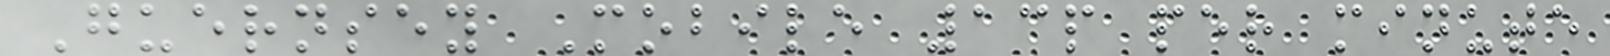Guernsey Mobile 13p per minute
